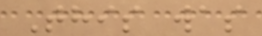This was
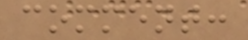comment:
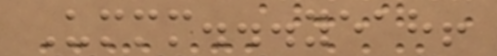Ummm...yeah!
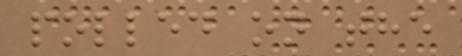polled on the
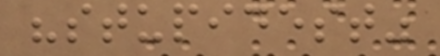"stupidest"
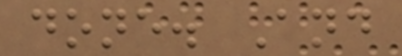done. And
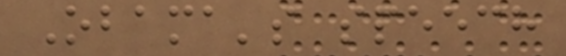Obama's speech
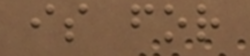is for
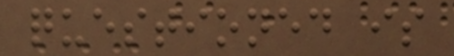questioned is
